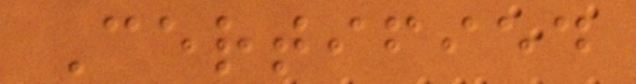Certified
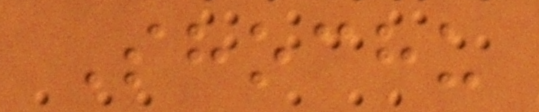Shochu
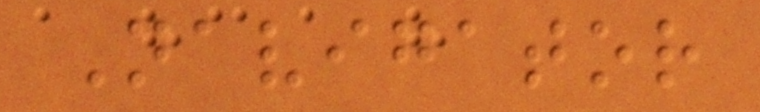Navigator
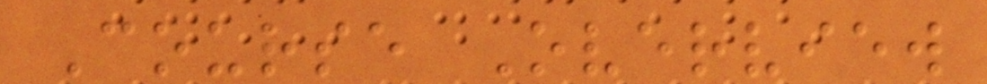Course Overview
